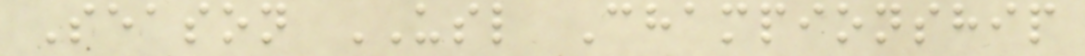Season USL Championship
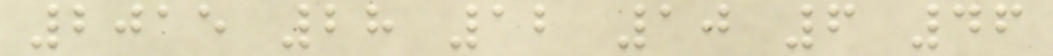2015 28 12 10 6 46
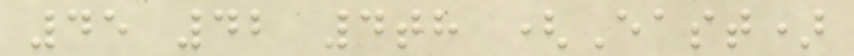45 42 4th (East)
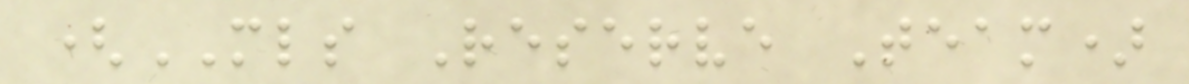(MLS Reserve Team)
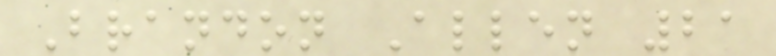Brandon Allen 21
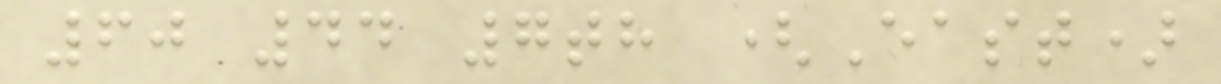60 44 7th (East)
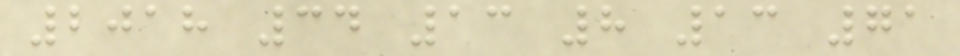2018 34 13 8 13 71
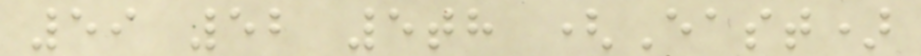59 52 5th (East)
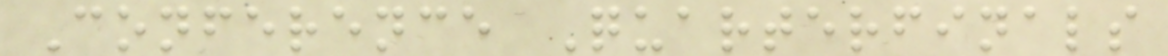Conference Quarterfinals
